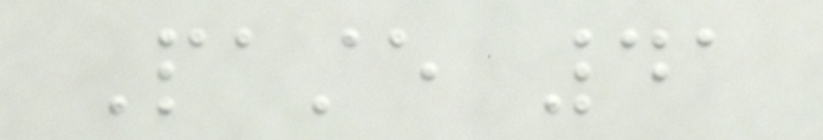Paste 41
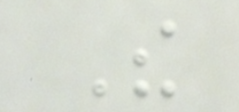The
